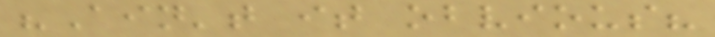"Ain't it obvious?
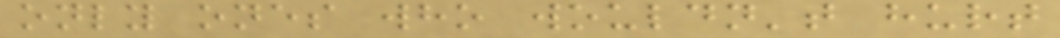only ones who wouldn't hurt
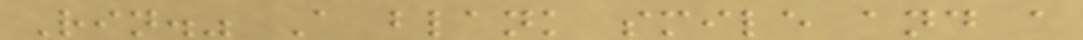Rin." A blank smile and a
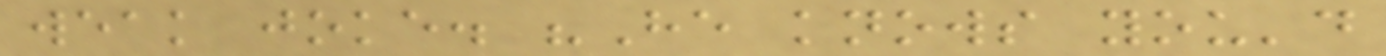weak joke. "He knows you'd
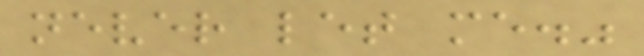never let me."
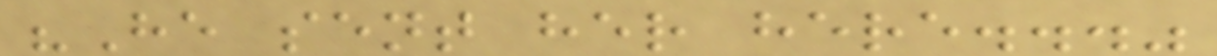"He sent her here..."
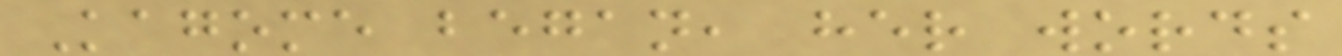Kagome began, her words
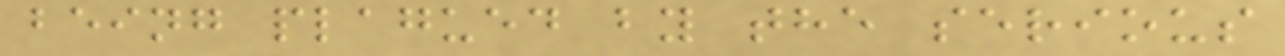being plagued by the serious
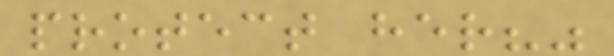protect her?"
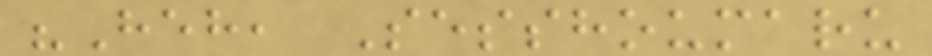"Heh, Sesshoumaru
